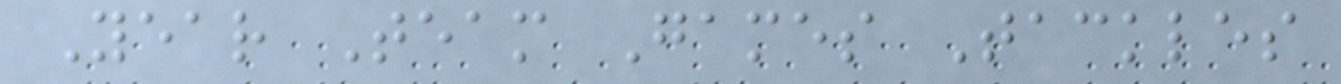Year Team Games Tackles
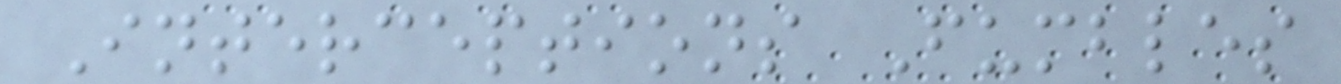Interceptions Fumbles
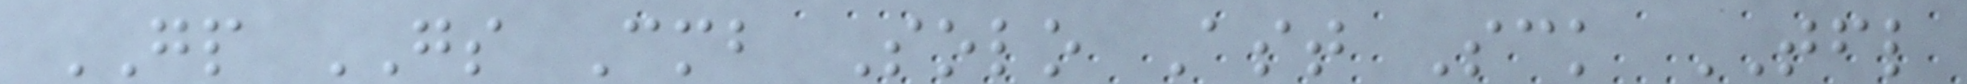GP GS Cmb Solo Ast Sck TFL
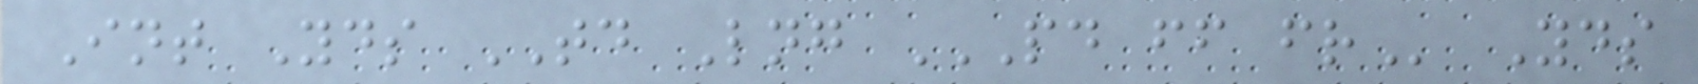Int Yds TD Lng PD FF FR Yds
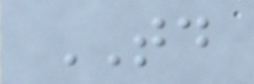TD
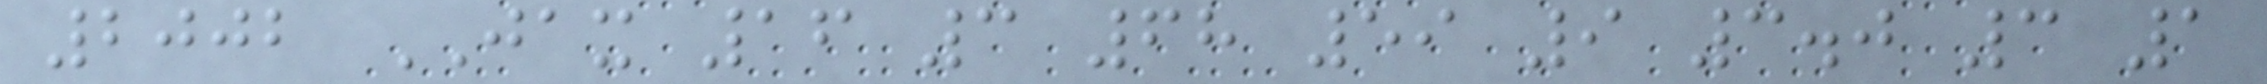2002 JAX 16 3 68 59 9 3.0 3 1
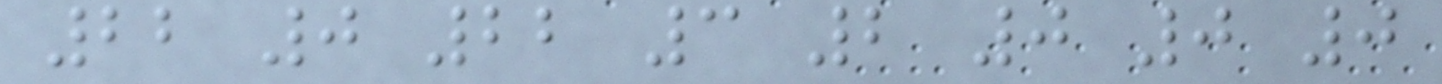22 0 22 3 2 0 0 0
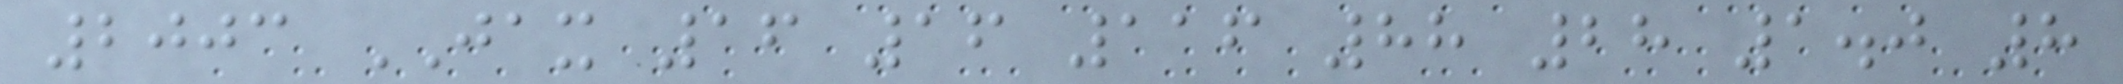2003 JAX 16 16 116 88 28 1.0 8
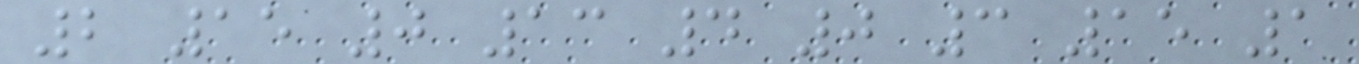2 15 0 13 4 0 3 15 1
